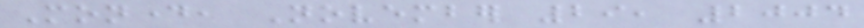Monday, November 29, 2004
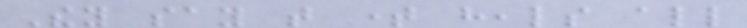They say that time heals all
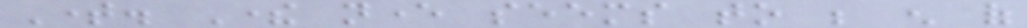Time. There never seems to be enough of
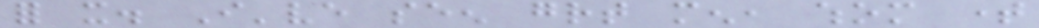for it. I've seen great men, whom time
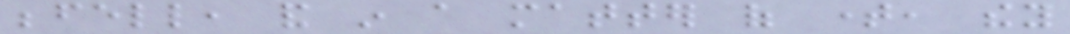befell, and in a matter of time, they
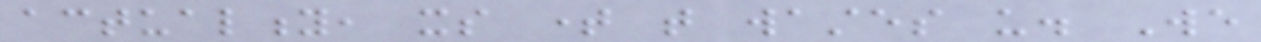actuality, its time that wastes us. We
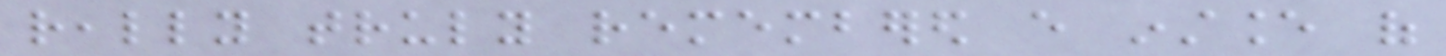really truly remembered every instance of
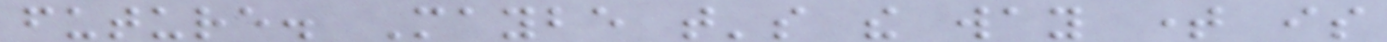future. Maybe that's the way time is
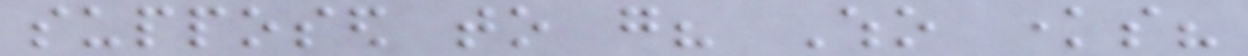supposed to go? Who knows?
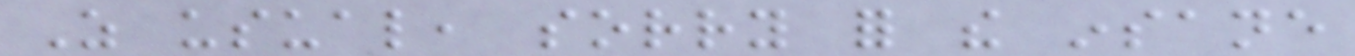As usual, sorry for the insane
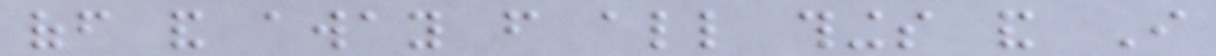off and away from all things and I
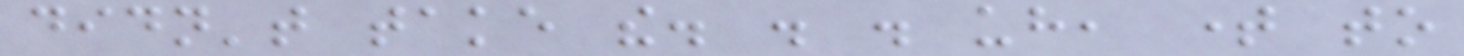didn't take the. . . uh, time to
